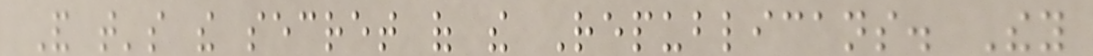And that's the secret of the Republicans. They
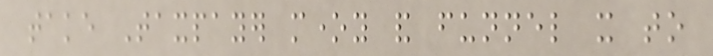take Taxpayer money and funnel it to
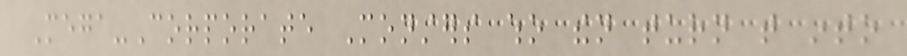Mega-Corporate Monsters who then turn that into
